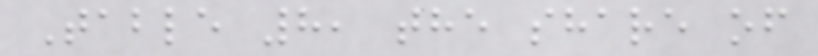Table 8, the share of
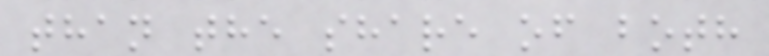than the share of both
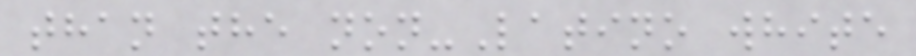than the non-Latino white
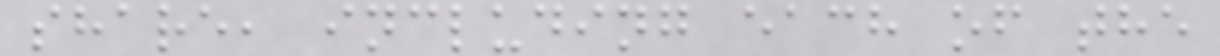share, including each of the
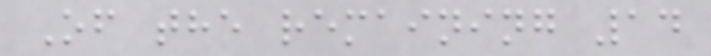Of the remaining 14
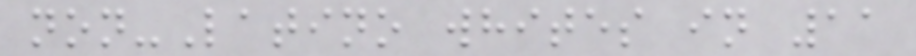non-Latino whites in 11
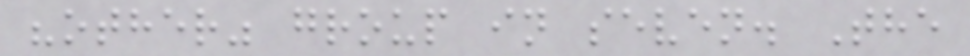"other" group in seven. The
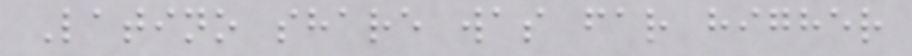Latino share was far higher
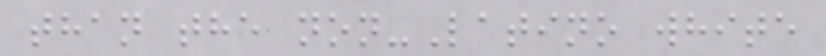than the non-Latino white
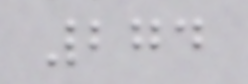274
